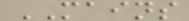MAINS
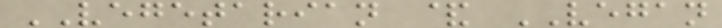VEGETARIAN & VEGAN
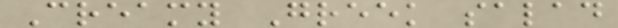Creamy Greek salad
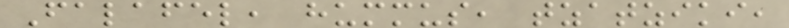Falafel, hummus, tzatziki,
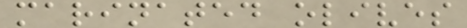marinated olives
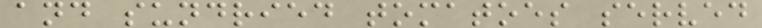and sundried tomatoes served
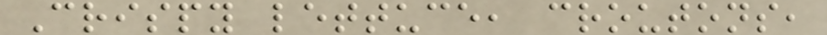Crispy lettuce, croutons,
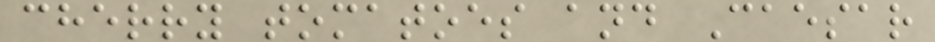cherry tomatoes and Caesar
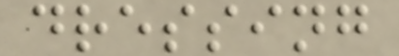dressing
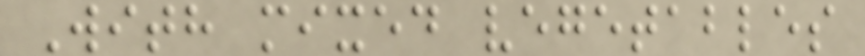With mixed vegetables
